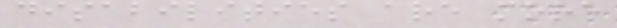disabilities are more
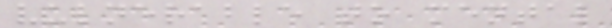vulnerable to mental
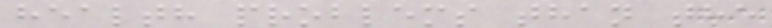health problems than the
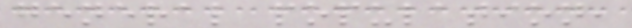general population,
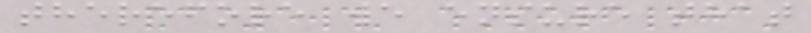therefore we ensure that
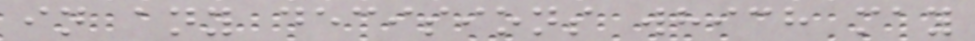in any decisions which may
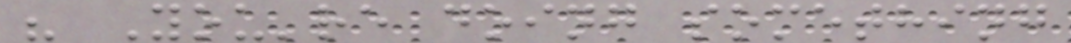" You're doing something
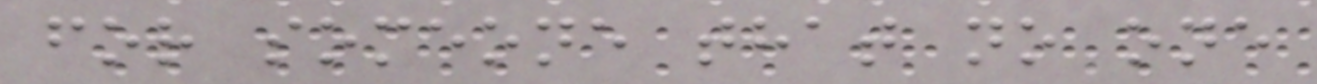for someone that no one
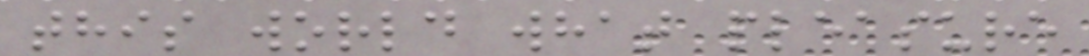this world what pleasure
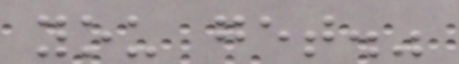you get."
